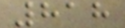818
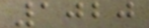1020
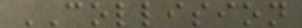COLLISION
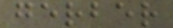gerber
